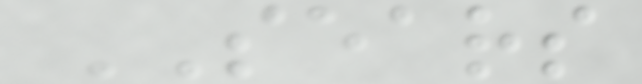SEARS
